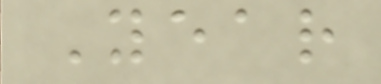Year
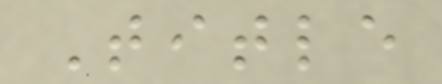Title
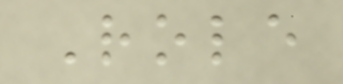Role
